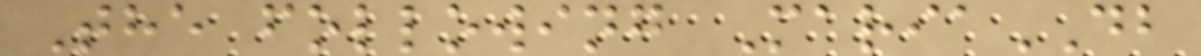The following MariaDB
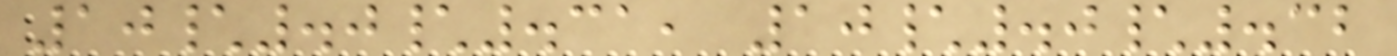10\.0\.31, 10\.0\.32
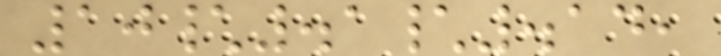10\.1\.14,
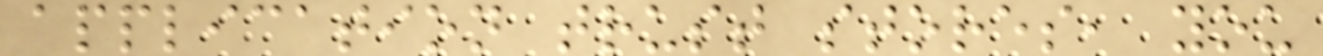application trust stores, you
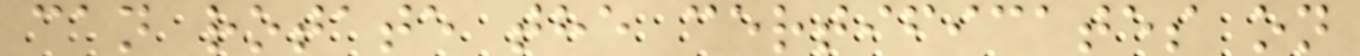can rotate the certificates on
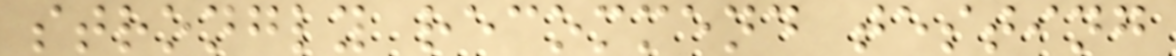strongly recommend testing
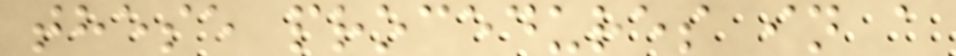these procedures in a
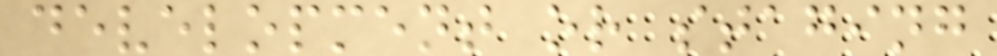development or staging
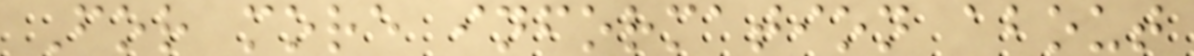For more information about
